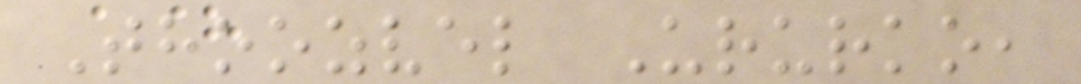Thoozvel Ururko,
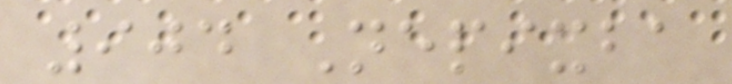904 Nepixba
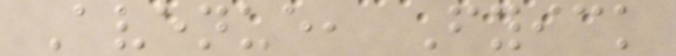Avenue, Fyick
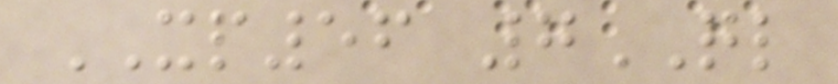XP56 7QL
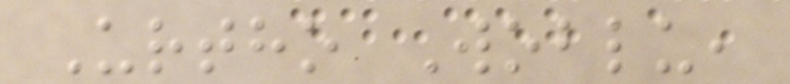Urtho Woblu,
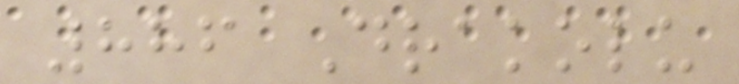886 Drakolu
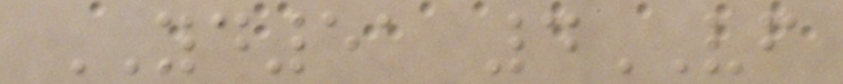YD51 4VF
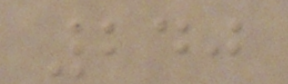240
